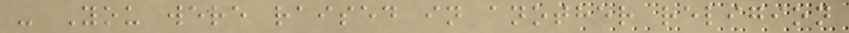- You were raised in another religion
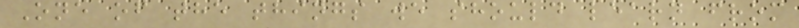One of the things we should learn from
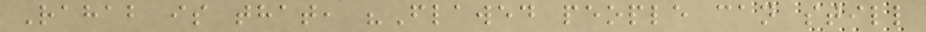Rahab is that, "Flawed people can still
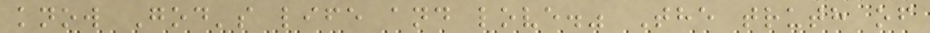know God's life and love." The truth of
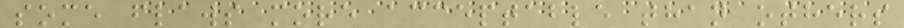some flaws more acceptable than others
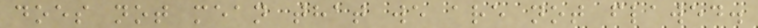does not mean that we are not flawed.
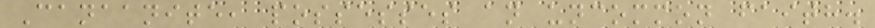Canaanite, possesses an uncommon faith.
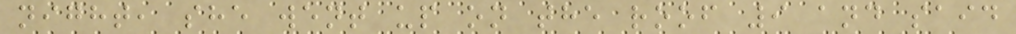night, she went up on the roof 9 and said
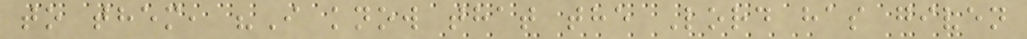to them, "I know that the Lord has given
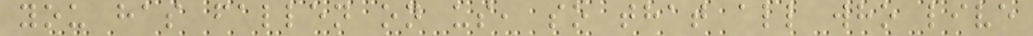you has fallen on us, so that all who live
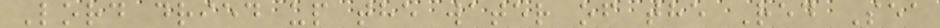Lord dried up the water of the Red Sea
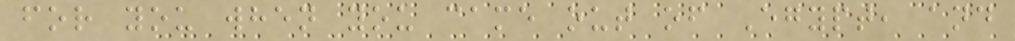for you when you came out of Egypt, and
